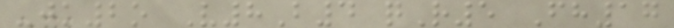-jk2o V8B4 qR5 Fh17
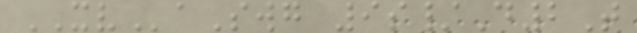XVaSwg 9s/D2T
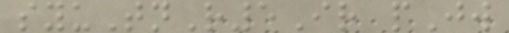syuTnR5Ir pJw
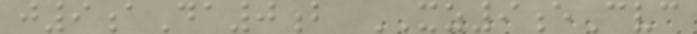j9aDa0b XZ9eCvc
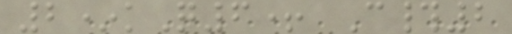2*kQ6+ C#2
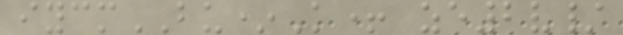iycmBU*K+ ze2v/
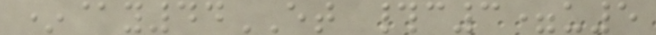*@y44ET #c3=u5
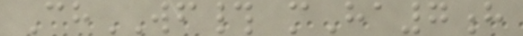ChWF# mHa7h
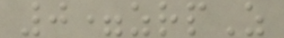0=zrpZ
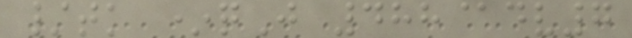/tk *qJ 488@dv7
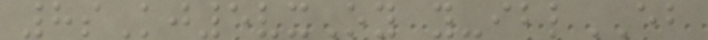8sKj5vxOy y-iblEB
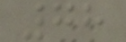78
